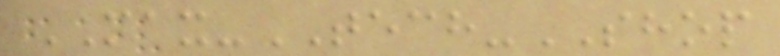MAX-TECH-SHOP
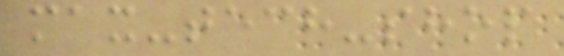max-tech-shop
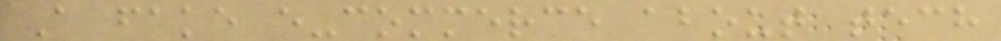A fake e-commerce about tech
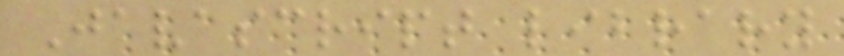Javascript library
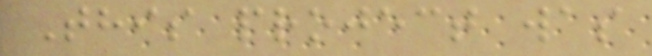This project was
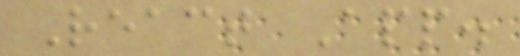React App.
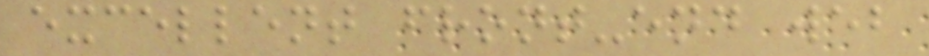excellent front-end web
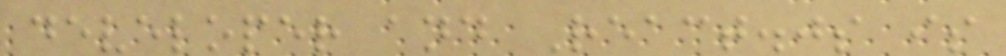developer and React.js is
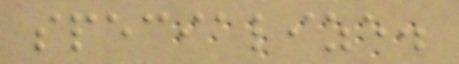specialize.
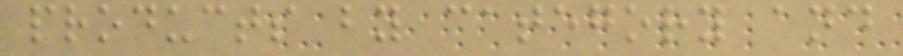products by category and
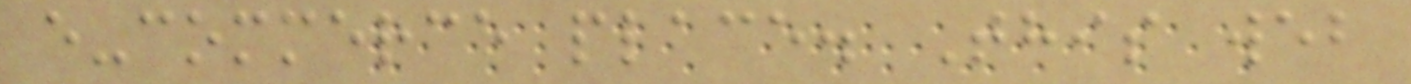e-commerce place. This web
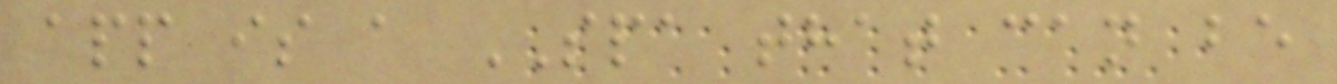app is a SPA that can be
